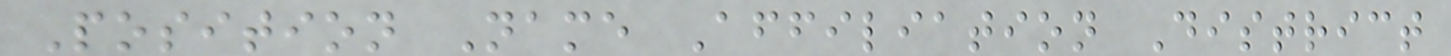Position Name Affiliation District
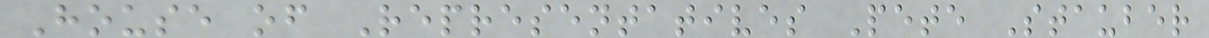House of Representatives Pete Stauber
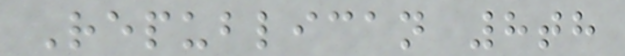Republican 8th
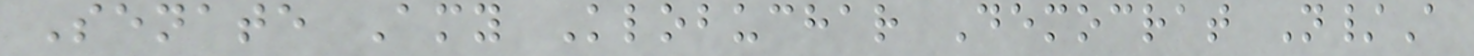Senate Amy Klobuchar Democrat N/A
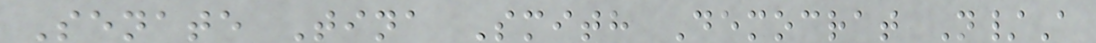Senate Tina Smith Democrat N/A
